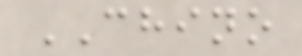CHINO
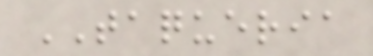TAQUERIA
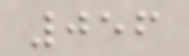056
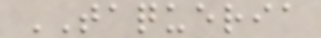TAQUERIA
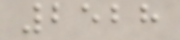2528
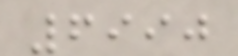6990
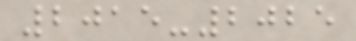2015-2025
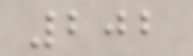202
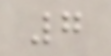7
